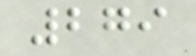279
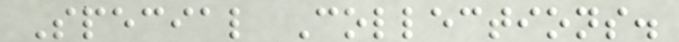Special Collections.
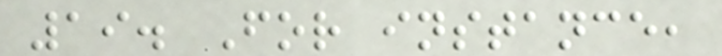19. For instance,
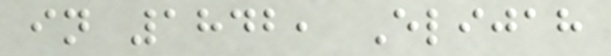in 1842, Elijah
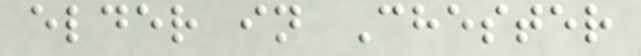elder in Chester
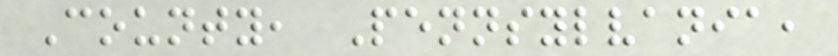County, Pennsylvania,
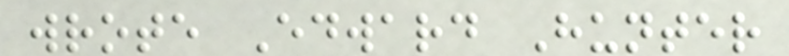wrote Edward Hunter
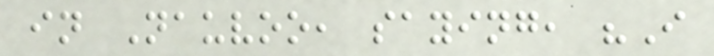in Nauvoo, saying, "I
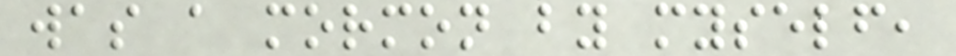was a mormon by myself,
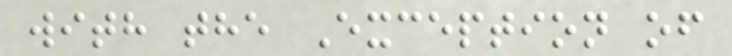with the Exception of
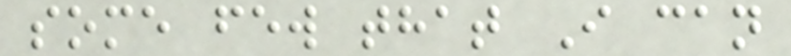some few that I can
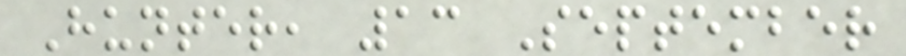Hunter, 13 September
